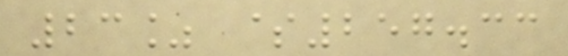23% $257.33
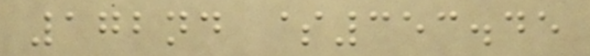172nd $353.45
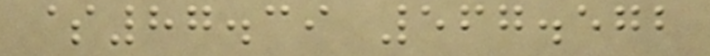$87.39 567.572
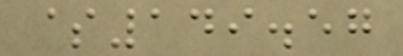$149.57
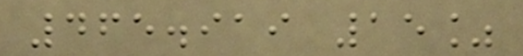465.919 15%
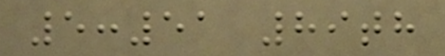5:51 89th
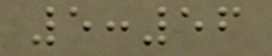5:56
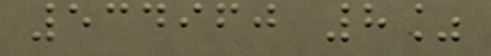534960 8%
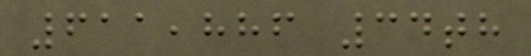611,886 34th
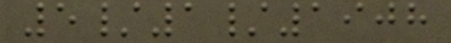5/1/1908
